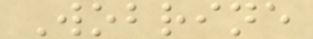Wobrine
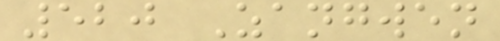520 Zangwen
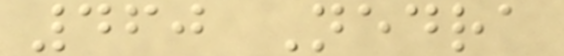460 Nedra
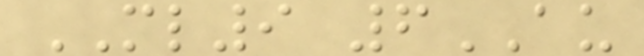ML9 6AU
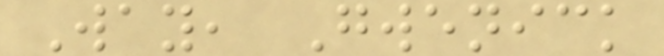Way, Gwenick
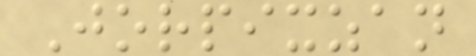Jorpixzan
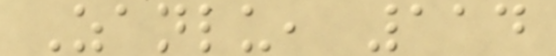Zanlu, 114
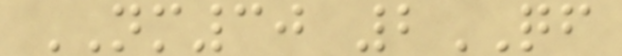NM30 2QF
